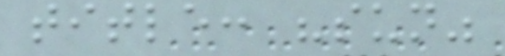title: "sun"
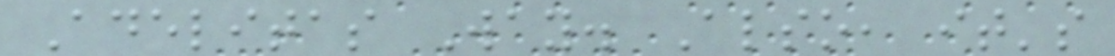Adelitas Way. Also, it's
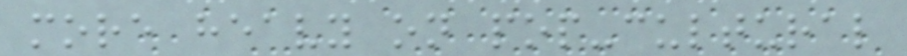more heavy on pop-cultural
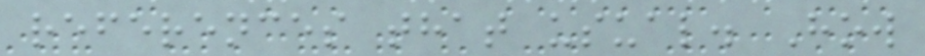references that usual. How
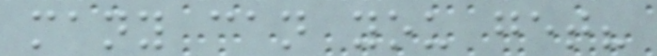many can you get?
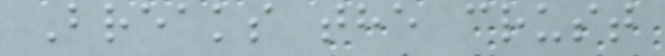Breaks the crust
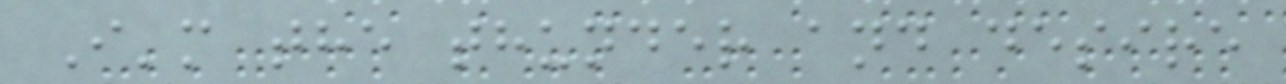I'm the thunder and desire
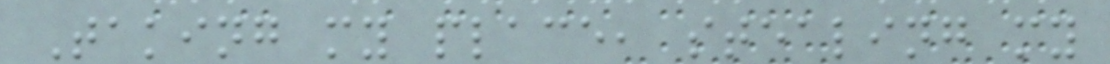Taking my place, stealing my
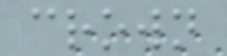crown
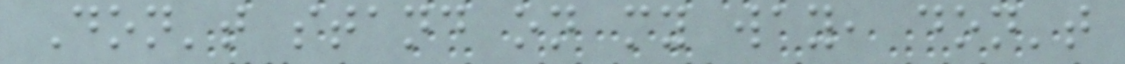Don't stand on my way, don't
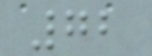72
